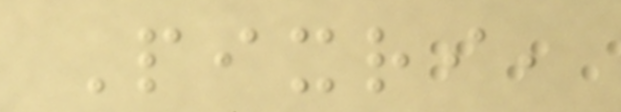Pixri,
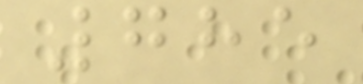785
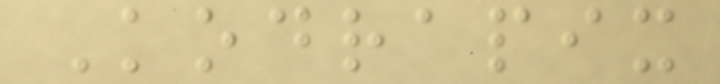Kodrapix
